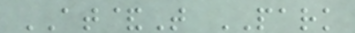AT&T PARK
